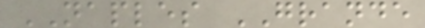NAPLES GRANDE
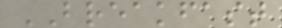BREAKFAST
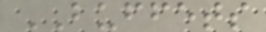BUFFETS
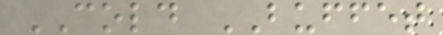COLD BUFFET
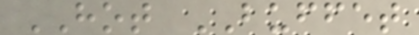HOT BUFFET
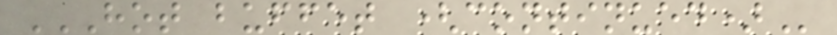HOT BUFFET (CONTINUED)
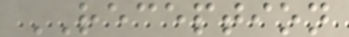RECEPTION
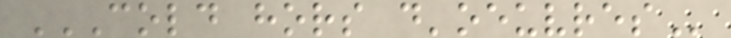COLD HORS D'OEUVRES
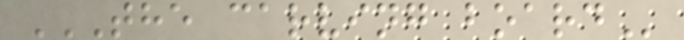THE CARVING BOARD
